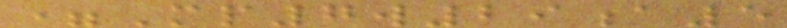=Mp7w29a5
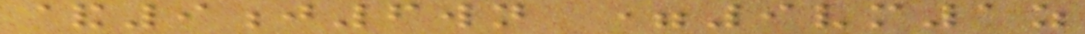&9j6wn =9vm1z
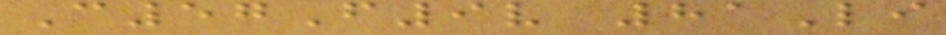C57F9v 81Li
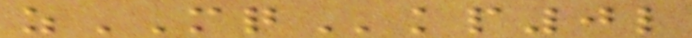zMQkp0l
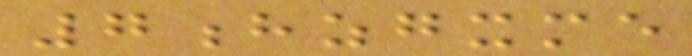7hzgxme
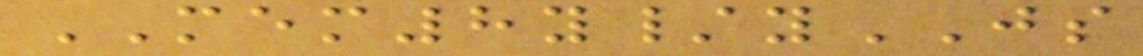MEM8y/yJS
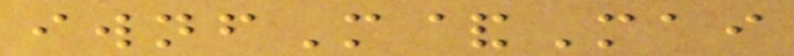iwnfM&Mai
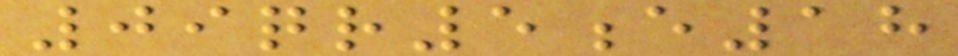09qr5e18
